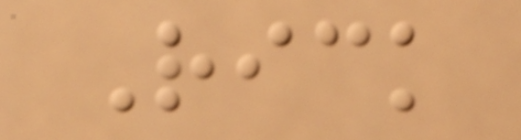Rick
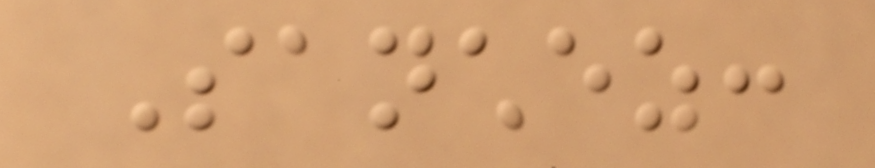Sanchez:
